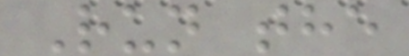Run the
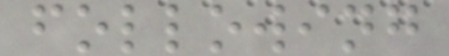following
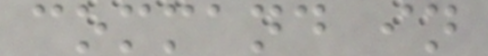command in
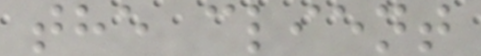the client
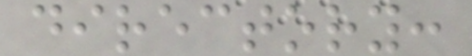directory:
